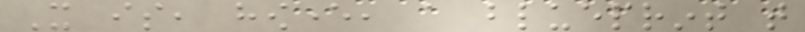It is, however, a blueprint that
